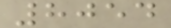8054
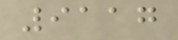9117
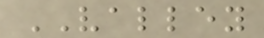VALLEY
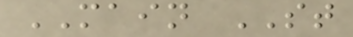MAIN ST
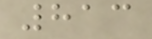813
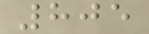805
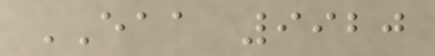EAA 9920
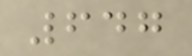647
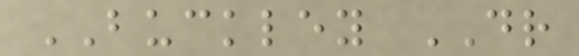BUCKLEY DR
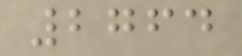2764
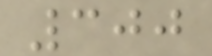300
